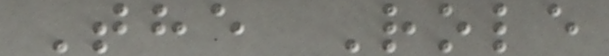The Role
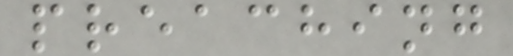preaching
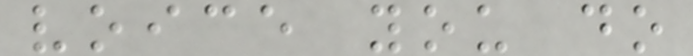voice you do
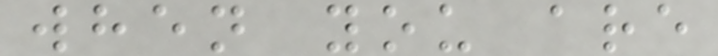when you are
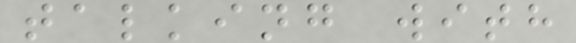talking with
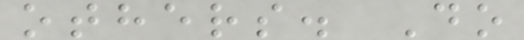others. Do
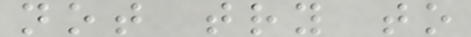not try to
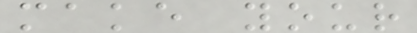make your
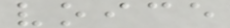voice
